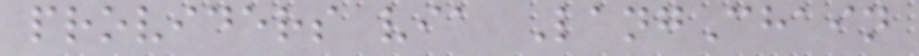providers via LangChain
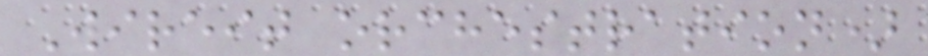Wireit orchestration)
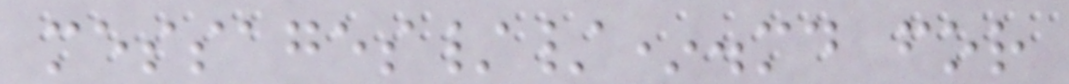messages//*.md for
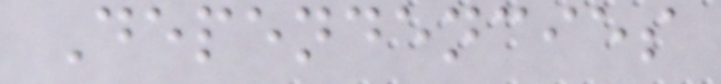Dependencies
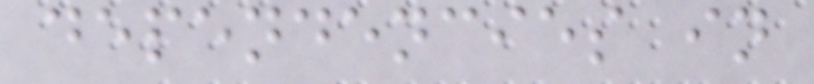dependencies in
